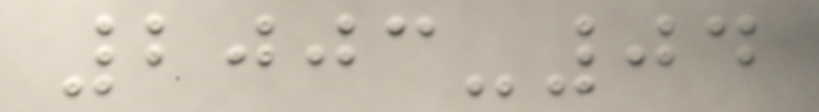2003-04
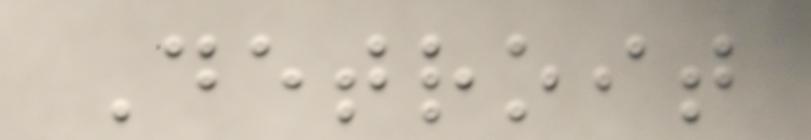Detroit
